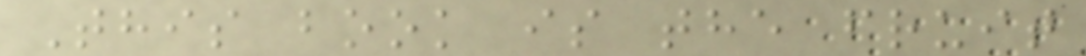This book is the fruit
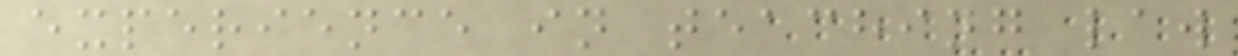experience in teaching law
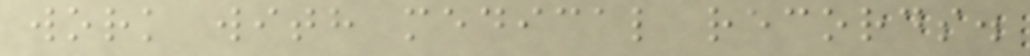work with medical records.
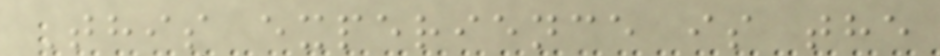This experience is the
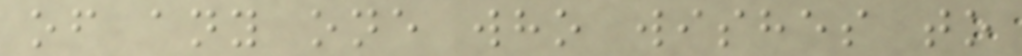of any one who wishes to
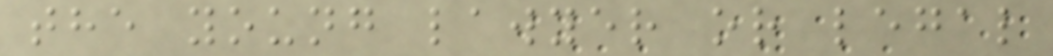the young lawyer or legal
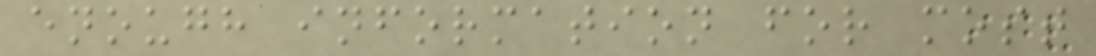enough information for most
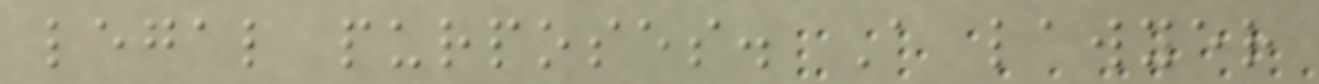legal purposes. A lawyer
